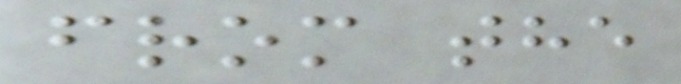from the
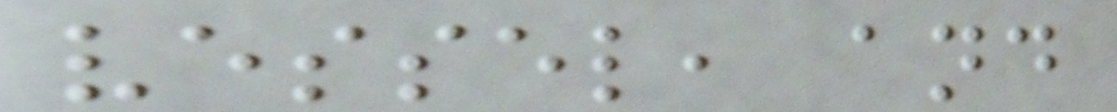vessel, and
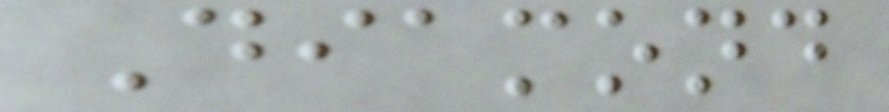Diamond
